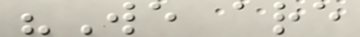"We are
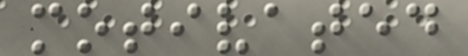motivated
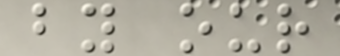by our
